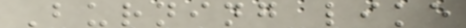Burning like
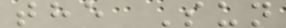the Sun
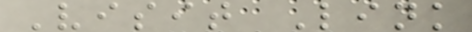Visit Link
